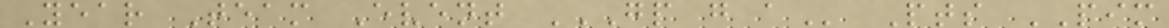Year Team Event GP G A Pts PIM
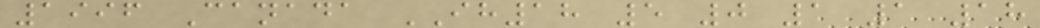1996 Canada IH18 5 0 1 1 18
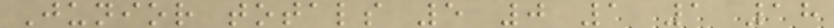Junior totals 5 0 1 1 18
